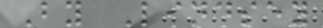By Lindsey
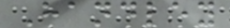Handley
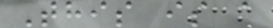This is a
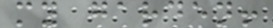my garden!
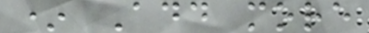* Add more
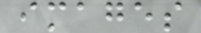images
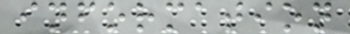information
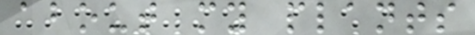about my plants
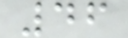46
